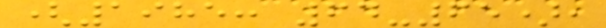(1985: 64-65),
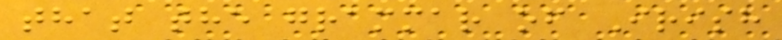that the grammar of Irish
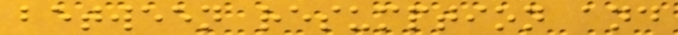between resumption and
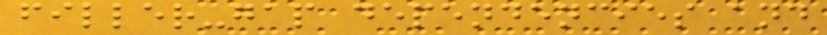filler-gap dependencies and
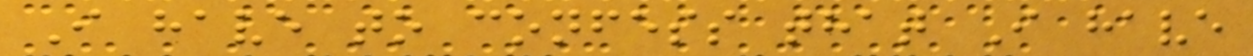I have to confess that I have
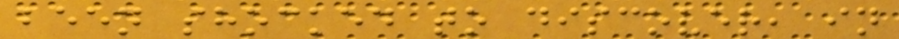been shocked to discover, in
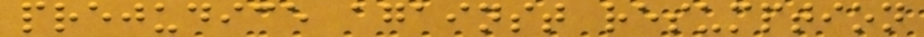prejudice against resumption
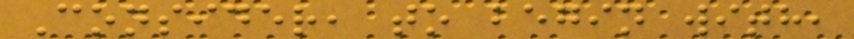Consider, to begin with,
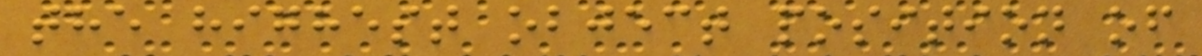the highest object position of
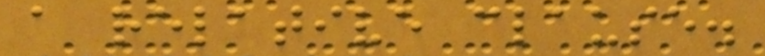a relative clause.
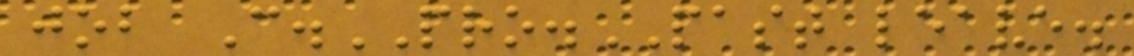job C.PRO.PAST leave.
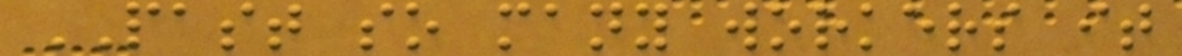PAST so many workers it
